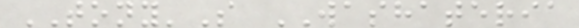TONY'S WASHATERIA
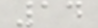14
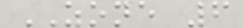ZONE 6
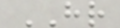HR
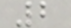2
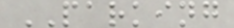PARKING
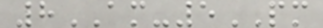8AM-5PM
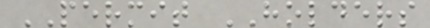PERMIT HOLDERS
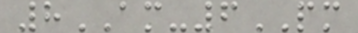8AM-6PM
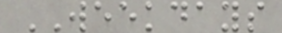WEEKDAYS
